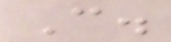C.
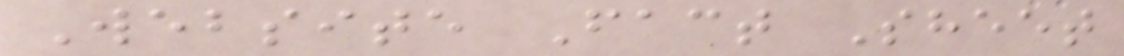Website Fact Sheet
